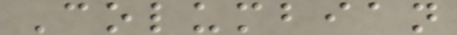Columbian
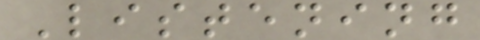Listening
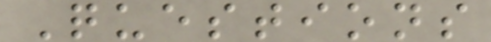Questions
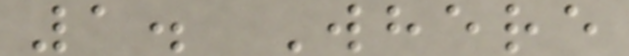1. Where
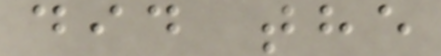did the
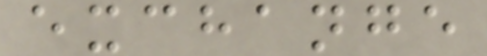exchange
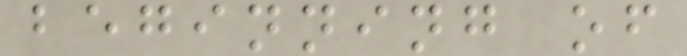beginning of
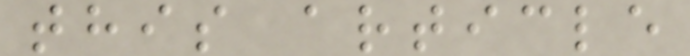this article
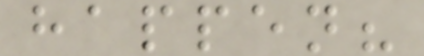happen?
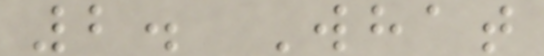2. What
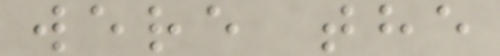were the
